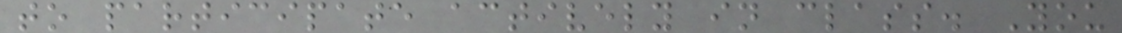to participate actively in class. You
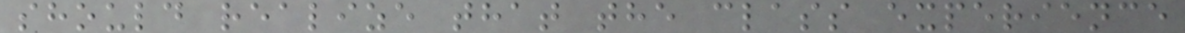should realize that the class experience
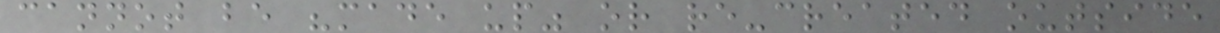cannot be "made up" or re-created outside
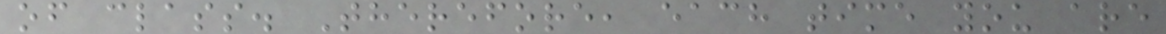of class. Therefore, each time you are
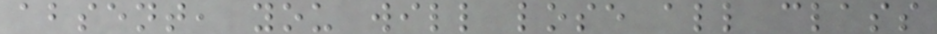absent, you will lose all class
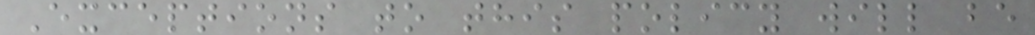Exceptions to this policy will be
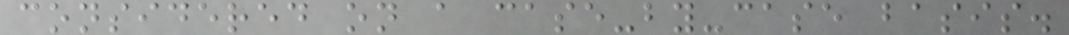considered on a case-by-case basis.
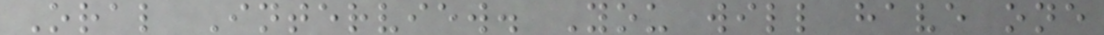Oral Interview. You will have one
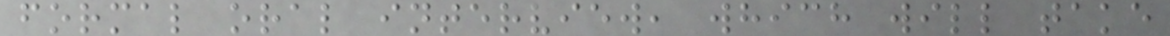formal oral interview, which will take
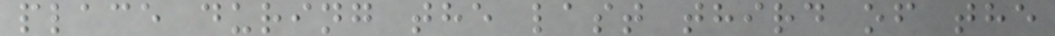place during the last third of the
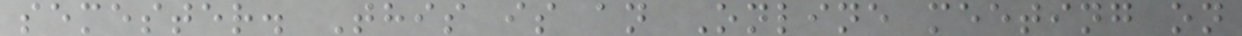semester. This is an Online meeting on
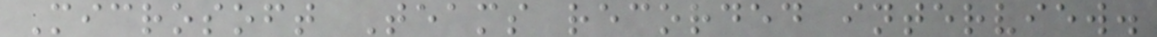Microsoft Teams recorded interview.
